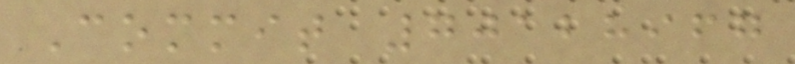Commit 70128967
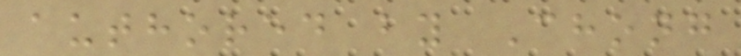authored by Chong
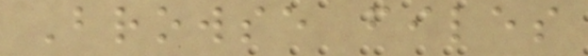Browse files
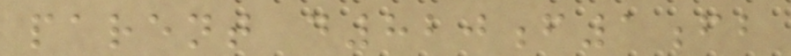parent d820f1fb
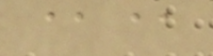@@
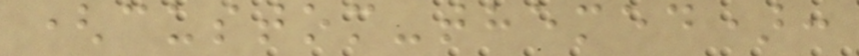(custom-themed):
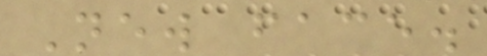New face.
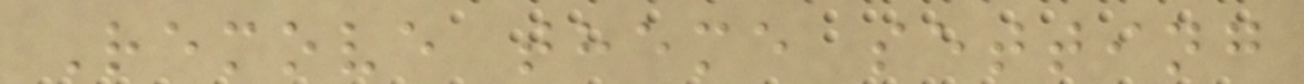Remove theme setting
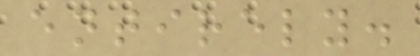entirely.
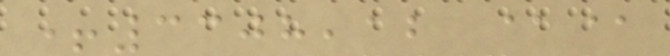+3308,12 @@
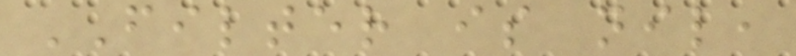FILTER is nil,
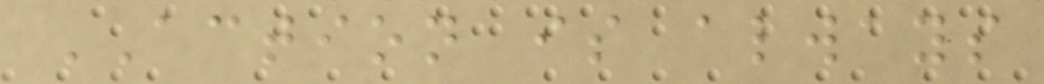ACTION is always
